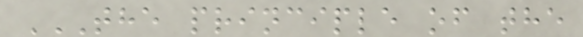THE PRINCIPLE OF THE
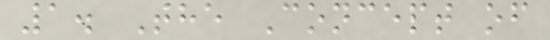1. The Concept of
